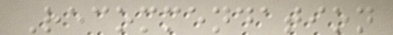Recommendation
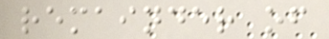remainder of
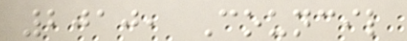2010, Council
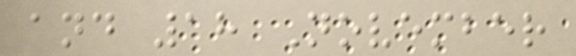and 18 November
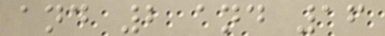and 2 and 16
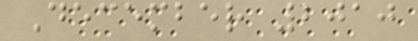December 2010
